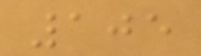105
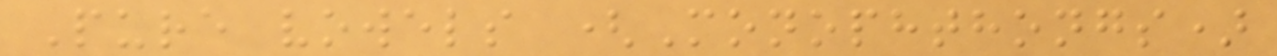Pure vowels (Monophthongs)
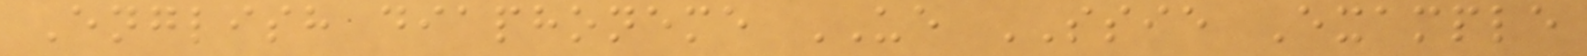English diaphoneme UE SSIE Example
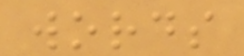words
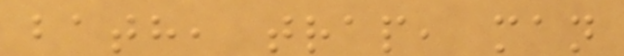bath, trap, man
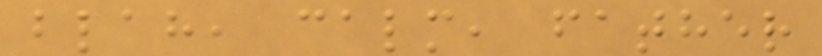blah, calm, father
